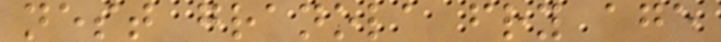nest granola fry age
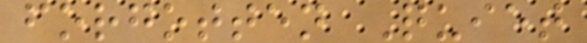forgotten Quiet
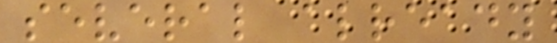several already
